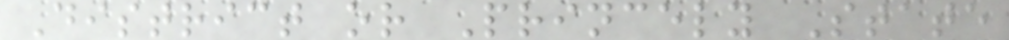District or Princely State
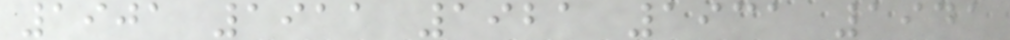1901 1911 1921 1931 1941
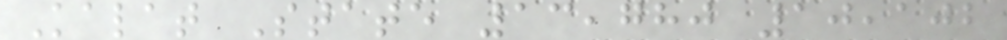Kalat State 13,780 10,102
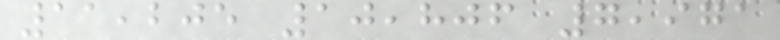11,205 10,806 7,971
